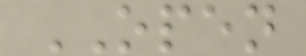OPEN
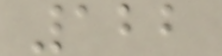122
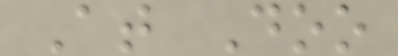At Doo
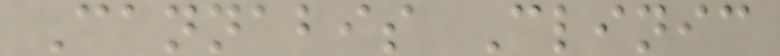Cannabis Clinic
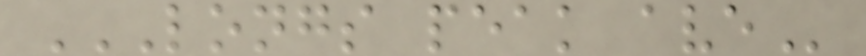LONGS PEAK AVE
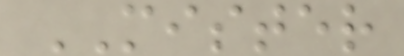MISTER
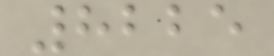8225
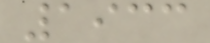1933
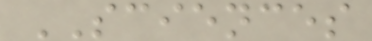SCIENCES
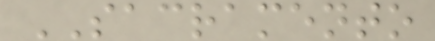SACRAMENTO
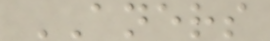ANERS
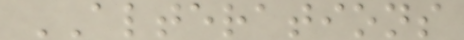ALTERATIONS
